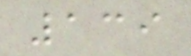139
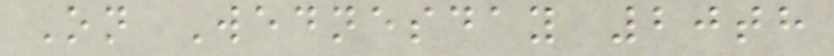On Wednesday 20th
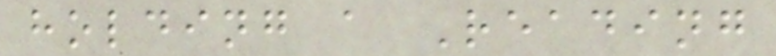holding a Reading
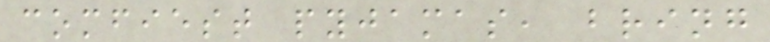comfiest pyjamas, bring
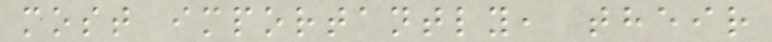most importantly, their
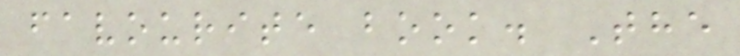favourite book. The
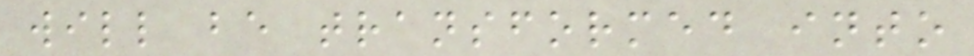will be transformed into
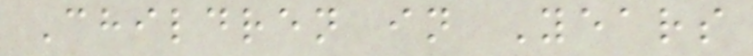Children in Years
